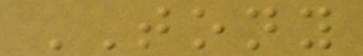TONY
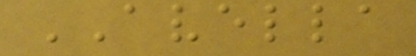AVELLA
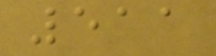511
